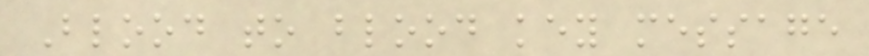Blood to blood key message
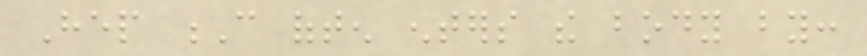Hep C often enters the body by:
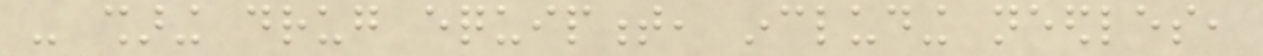- sharing drug equipment, including needles,
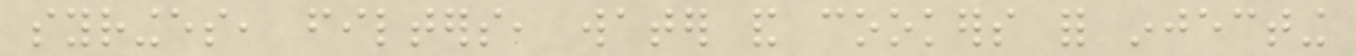syringes, filters, water and cookers for injecting
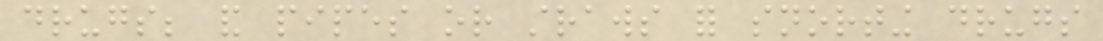drugs; and pipes or straws for snorting drugs
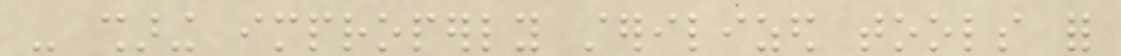- sharing improperly sterilized tools for
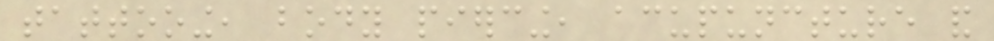tattooing, body piercing, acupuncture and
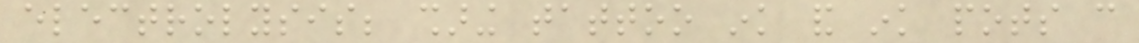electrolysis; sharing tattoo ink and ink pots can
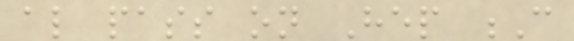also pass on Hep C
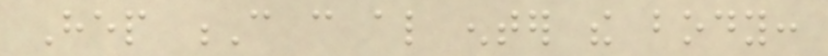Hep C can also enter the body:
